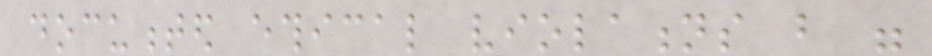documented ethical violations but were
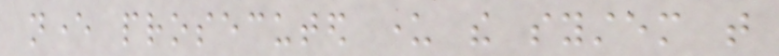never prosecuted under the system that
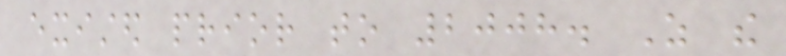existed prior to 2008. As the
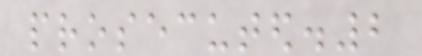prosecuted.2
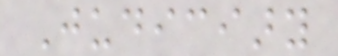Judiciary
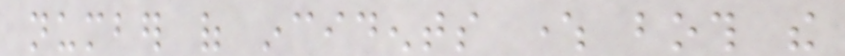number of incidents where both the
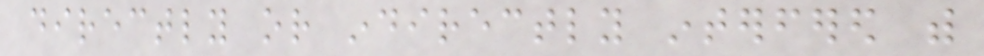directly or indirectly interfered with
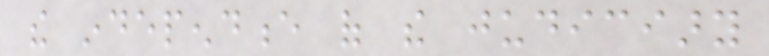the independence of the judiciary
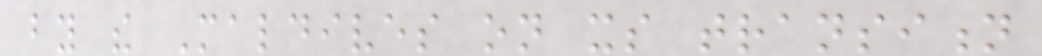by the Maldives on its transition
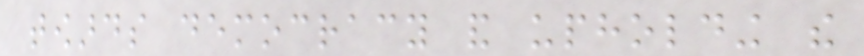towards democracy and upholding the
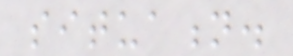situation.
